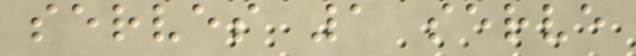serves 1 serve
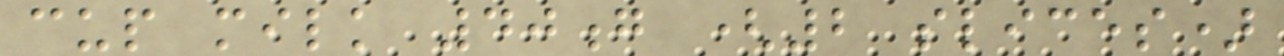cup milk 40g (2 slices)
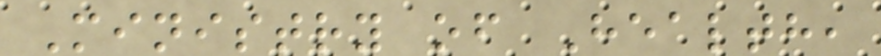Ministry of Health,
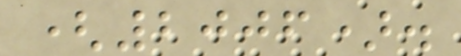(2006).
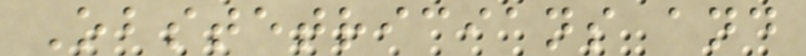Obstetricians and
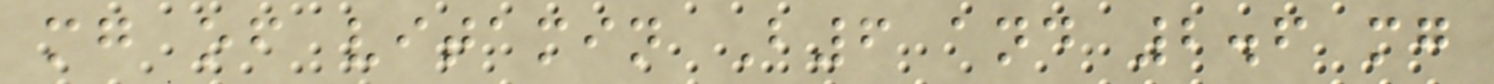mg of vitamin B6 and 2.6 mg
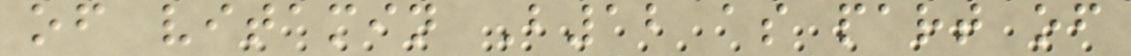of vitamin B12 as part of
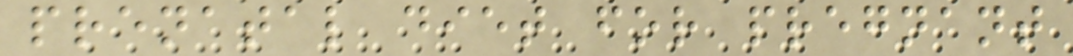prenatal diet for pregnant
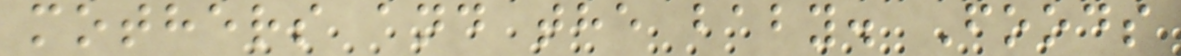mothers and the baby. Foods
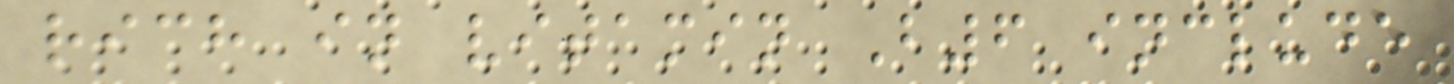rich in vitamin B6 include
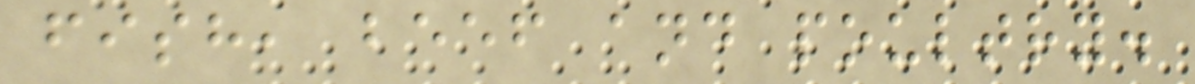fish, beef and poultry.
